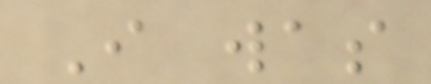I was
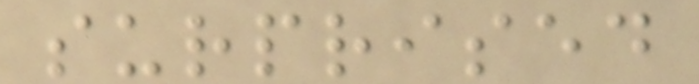surprised
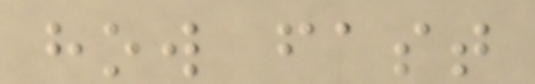how fast
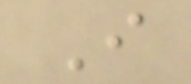I
